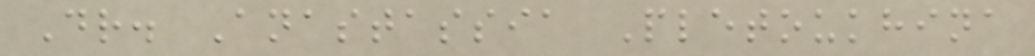Dr. Anastassia Pletoukhina
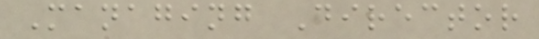Managing Director
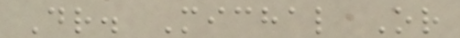Dr. Michal Or
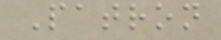Patron
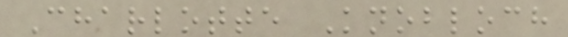Charlotte Knobloch
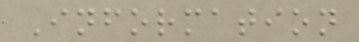Information
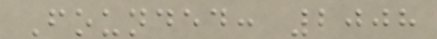Founded: 2008
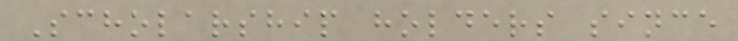Scholarship holders since
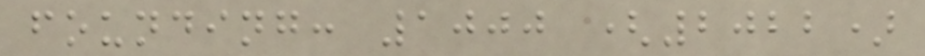founding: 1000 (2022)
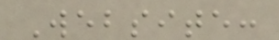Website:
